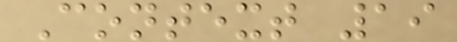Context 19
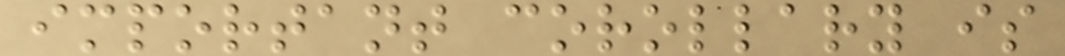important corollary is
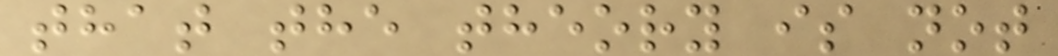that the theory is not
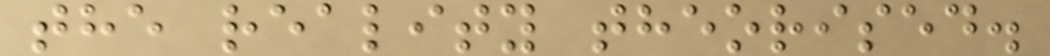the reality theorised.
